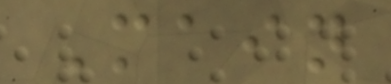Main
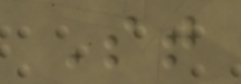St
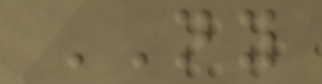NY
